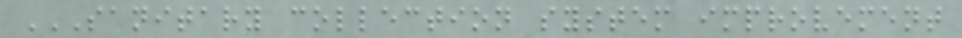SANITARY COLLECTION SYSTEM IMPROVEMENT
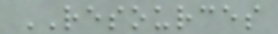RESOURCES
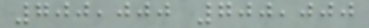700,000 700,000
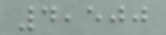4,500
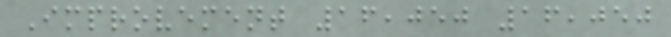Improvement 16,050 16,050
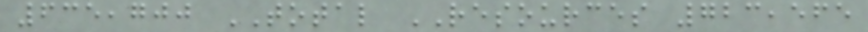635,700 TOTAL RESOURCES 723,565
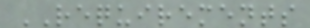REQUIREMENTS
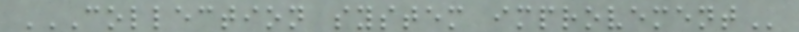COLLECTION SYSTEM IMPROVEMENT
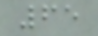65
